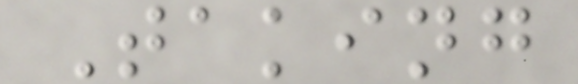Taking
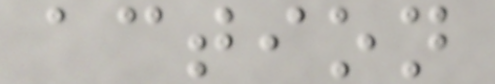action
